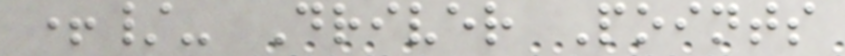+/- Driver Points
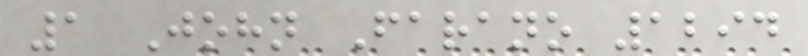1 John Farano 1294
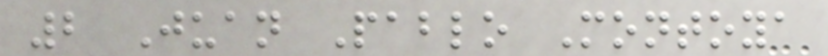2 Juan Pablo Montoya
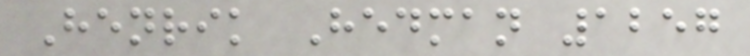Henrik Hedman 1257
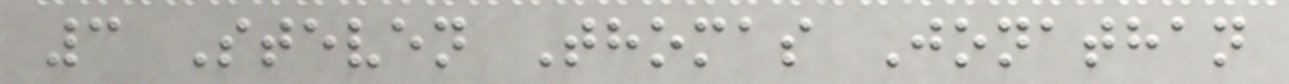3 Steven Thomas Jonathan
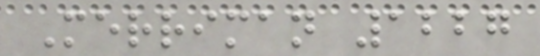Merriman 1227
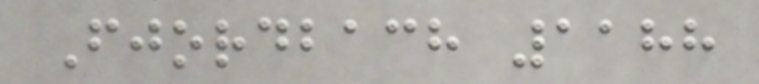Fjordbach 1188
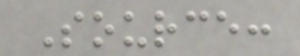Source:
